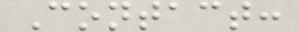Contact:
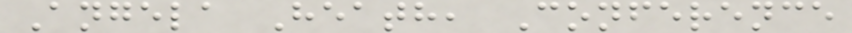Angela Heath, Conference
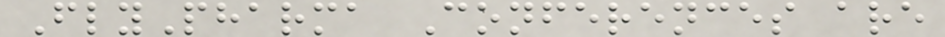FlyPharma Conferences are
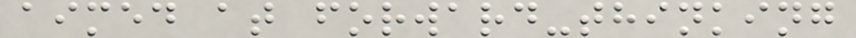aimed at forward-thinking
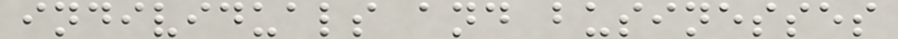individuals and businesses
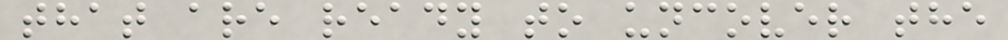that are ready to uncover the
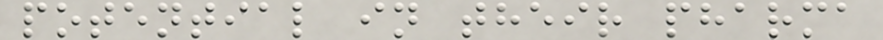potential in their pharma
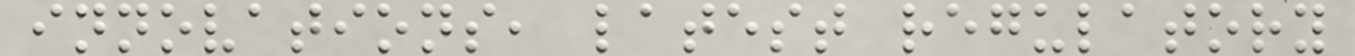innovations, latest regulatory
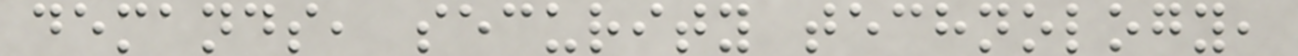demands, security technology,
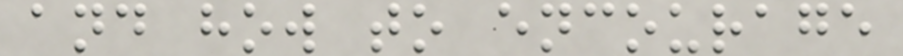and how to encourage
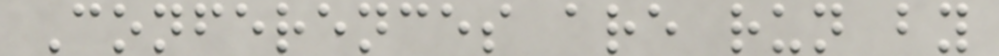Conferences are run by
